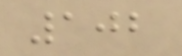102
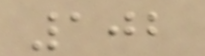102
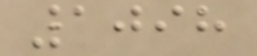1098
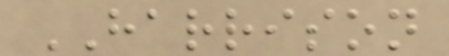HARRISON
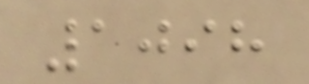1098
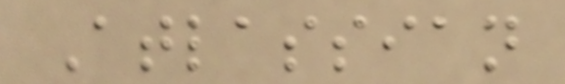Atlassian
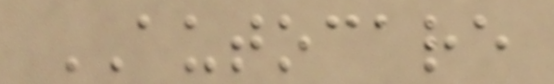AUTOCARE
